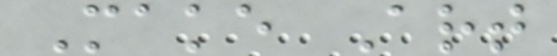Make Art
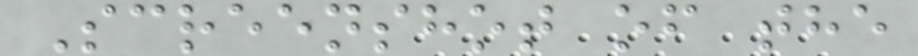Screenshot of the
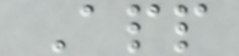App
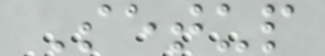Setup
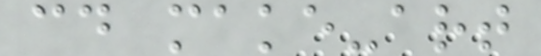cd make-art
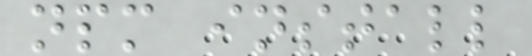npm install
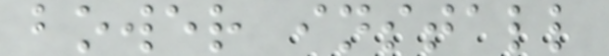bower install
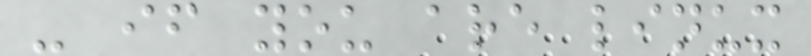- if you are linux
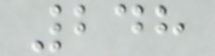248
